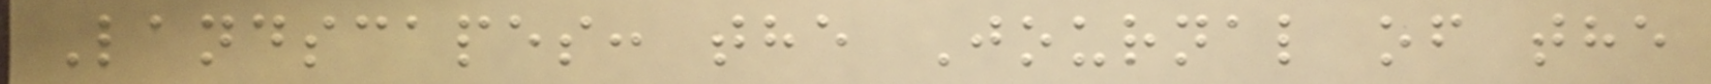Landscapes: the Journal of the
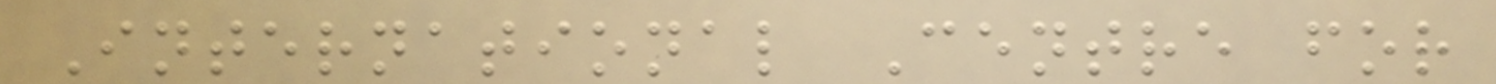International Centre for
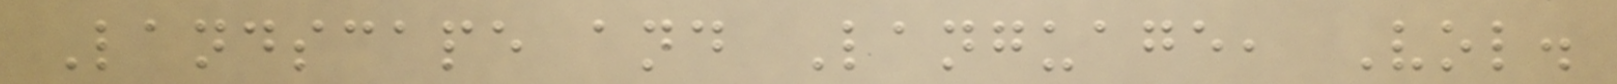Landscape and Language, Vol.
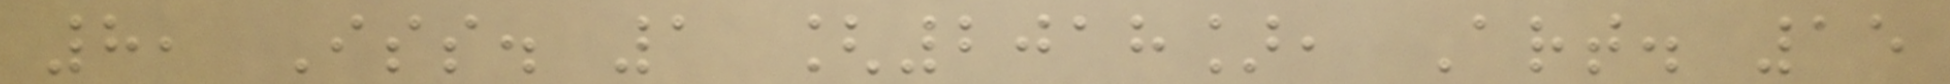8, Iss. 1 [2018], Art. 15
